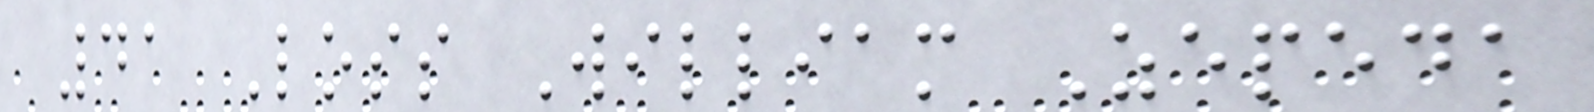41 Loss William Zepeda
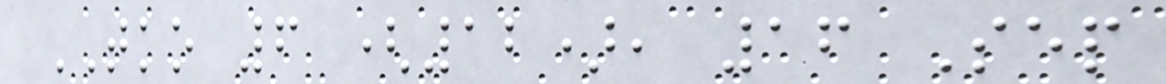TKO 6 (12), 16 Sep
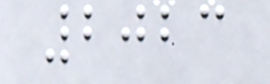2023
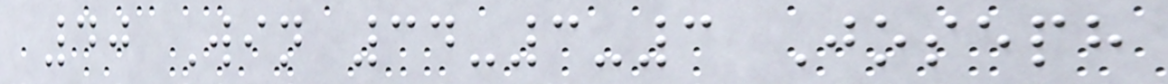40 Win 34-3-3 Joseph
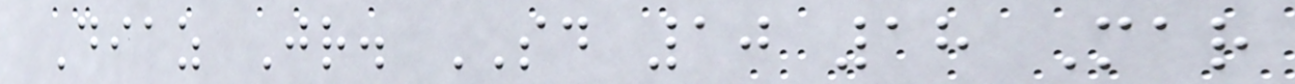Diaz Jr. SD 10 18 Mar
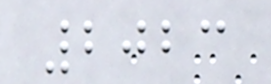2023
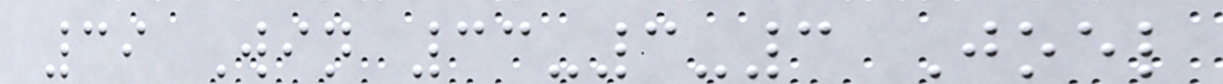39 Win 33-3-3 Joel
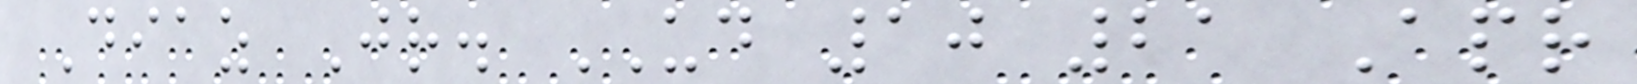Diaz Jr. UD 10 21 Apr
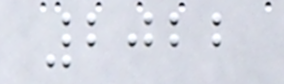2022
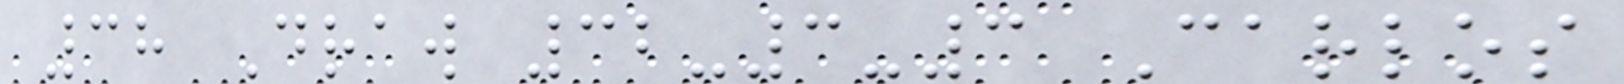38 Draw 32-3-3 Carlos
